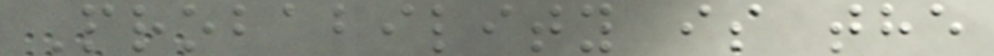Probability is the
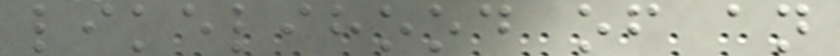likelihood of an
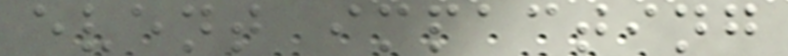event impacting
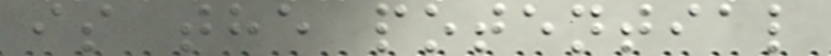is the potential
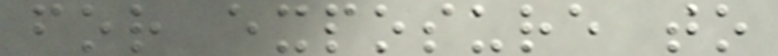for exposure to
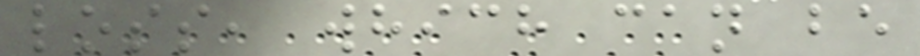loss, which can be
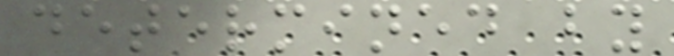determined by
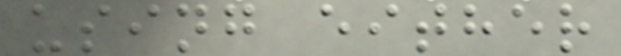using either
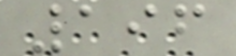196
